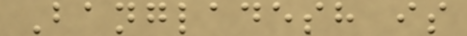Bangladesh is
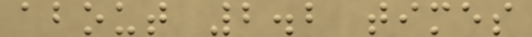about 2.2 times
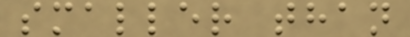smaller than
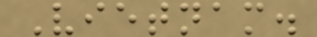Vietnam.
